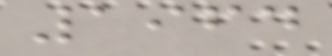1964
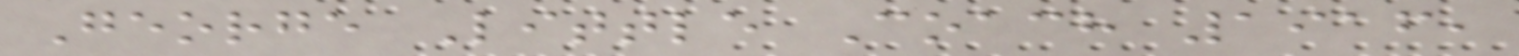George Little Coach 1916,
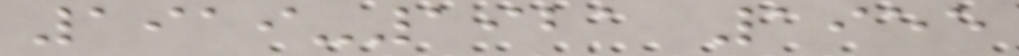1919-1921 1955
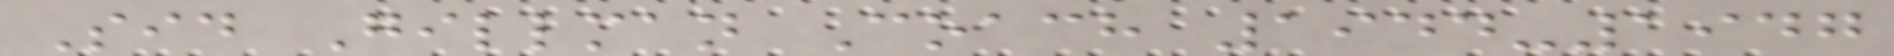Sid Gillman Coach 1944-1947
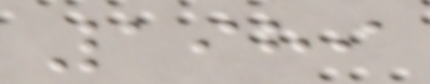1989
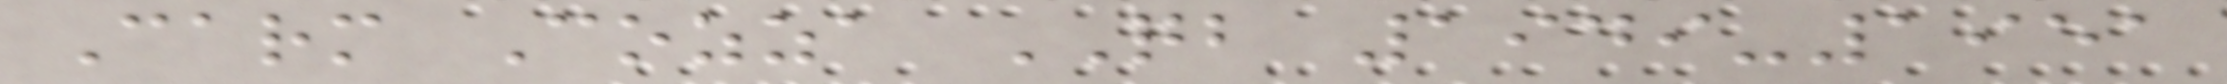Carm Cozza QB 1949-1951
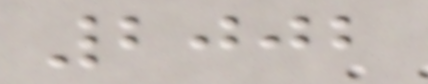2002
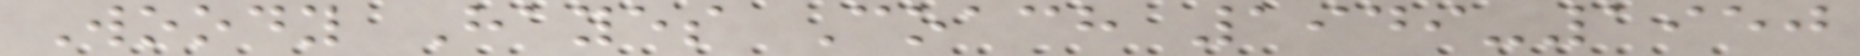Woody Hayes Coach 1949-1950
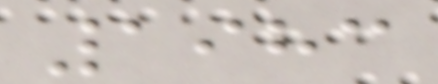1983
